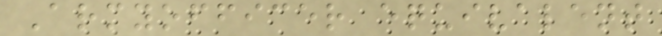Armyofficer equivalent
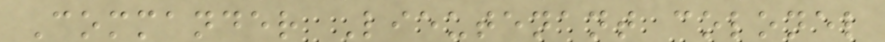Commander Lieutenant colonel
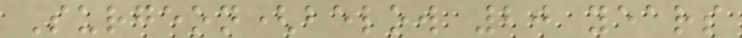Surgeon(below 20 years
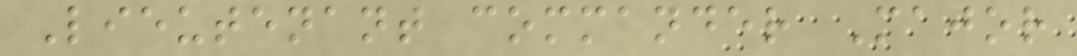Lieutenant commander Major
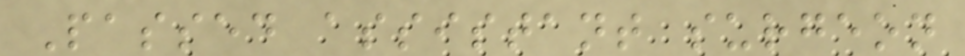Passed assistant surgeon
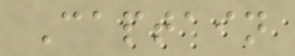Captain
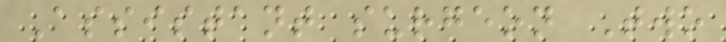Assistant surgeon Two
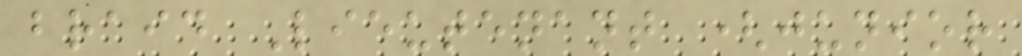braid Lieutenant (junior
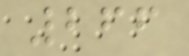266
